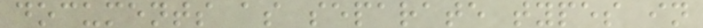documents as separate types in
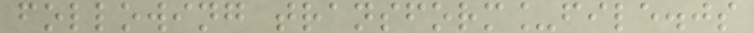following transform_file.js
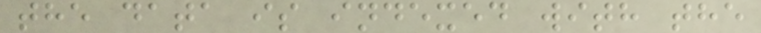the data is indexed with the
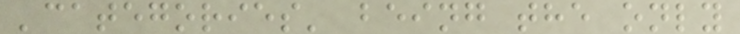'categories' being the only
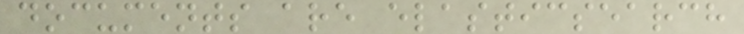documents are elasticsearch
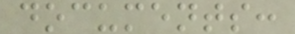documents:
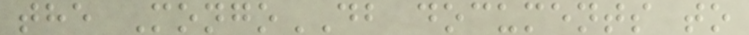the MongoDB documents to
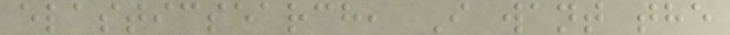elasticsearch, I want the
